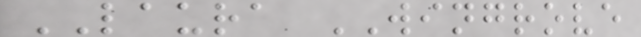LAURA WINGROVE
